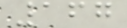167
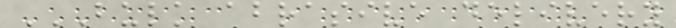BULK ABRASIVE DELIVERY
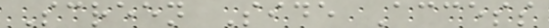Screen Side Access
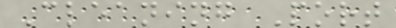Cleaning Port
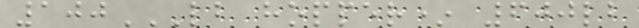100LB HOPPER* 600LB
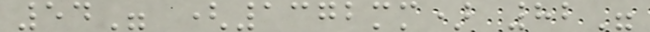54" (1372mm) 82"
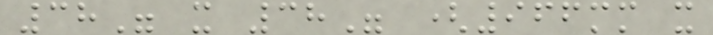38" x 38" (966mm x
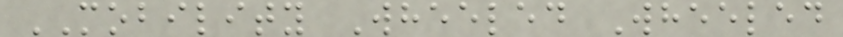MOBILITY Wheeled Wheeled
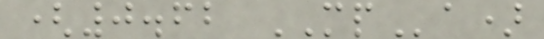(0.62 MPa)
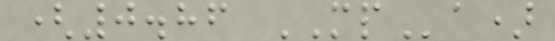(0.86 MPa)
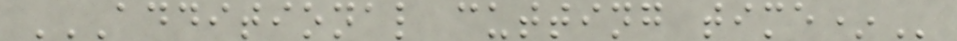ADDITIONAL CUTTING TIME*
